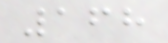168
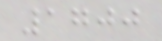1700
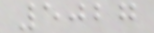5027
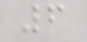6
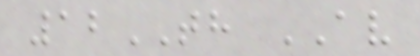12TH AV
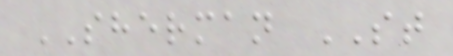SHERMAN ST
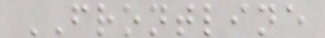FRONTLINE
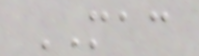MAC
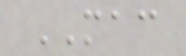MAC
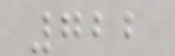722
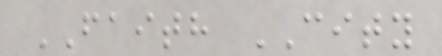FAITH CITY
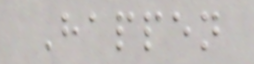Happen
